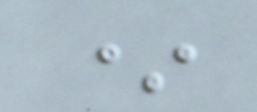*
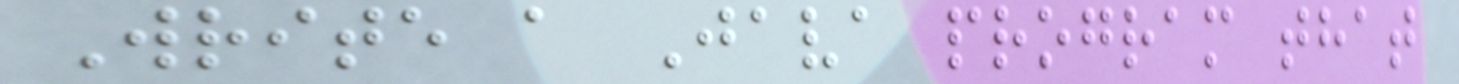Write a Java program that
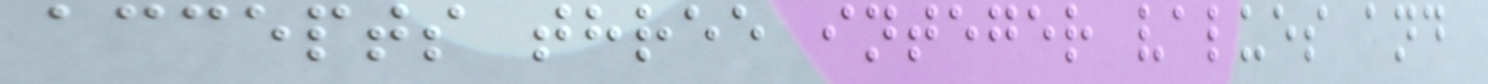accepts three integer values and
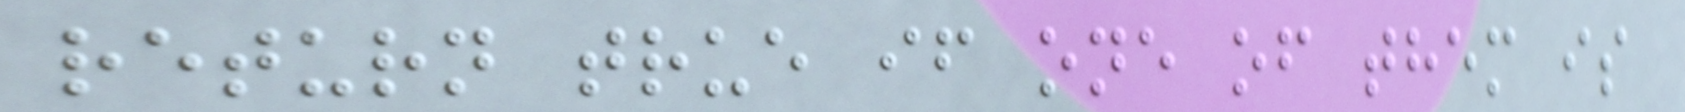return true if one of them is
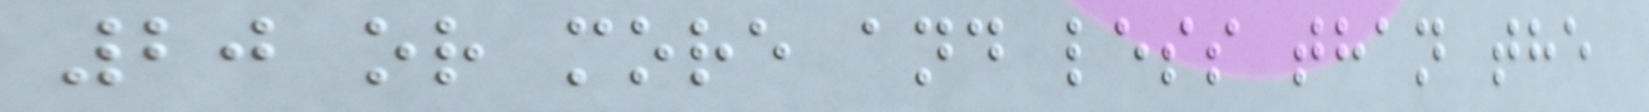20 or more and less than the
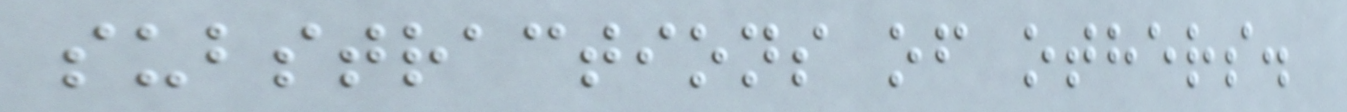substractions of others.
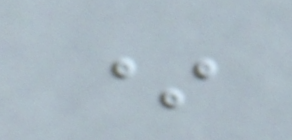*
